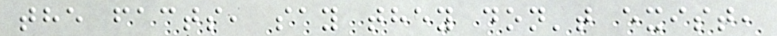the facts, say they don't exist,
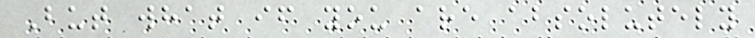But what if you are absolutely
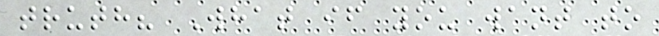truth? What if you want to
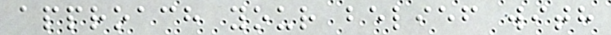approach your belief with
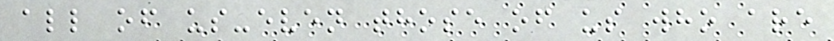all of us-even those of us who are
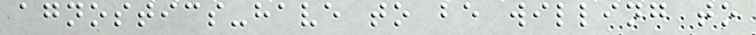agnostics-have to be willing to
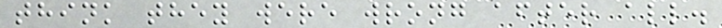think they were wrong after all.
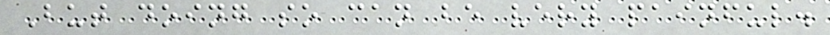But doing so can be very painful.
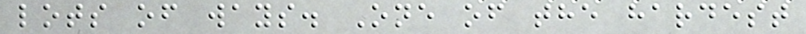lots of ways. One of the hardest
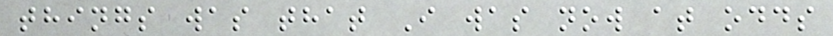things was that I was now at odds
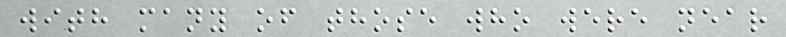with many of those who were near
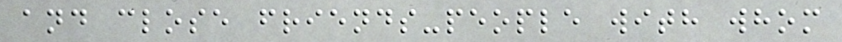and close friends-people with whom
